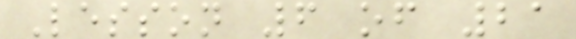Lesson 6 of 21
